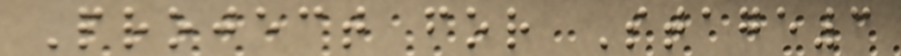Project for Stage3
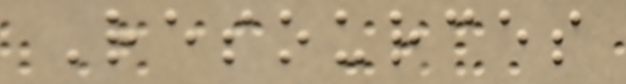Resources
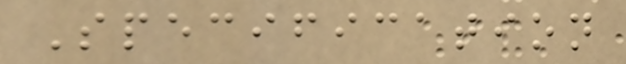Specification
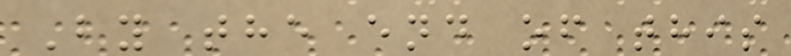By the end of this
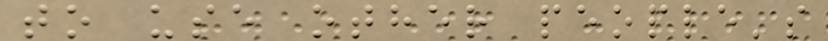to use other people's
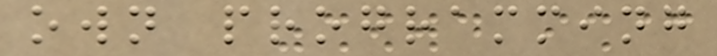own programming
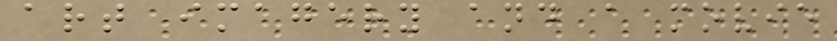art imagery and a movie
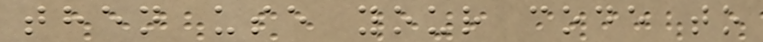then use your code to
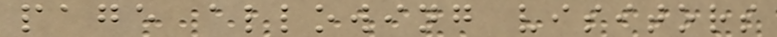page allowing visitors
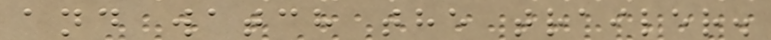and watch the trailer.
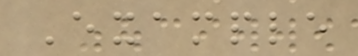Example
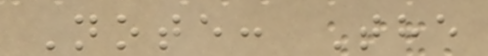Note: The
